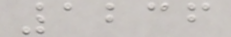1236
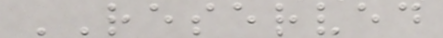RESERVED
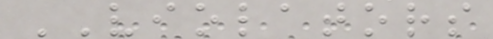VIOLATORS
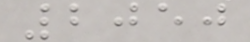2050
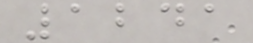1241
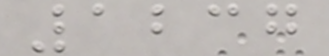1237
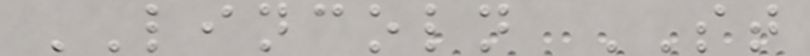LINCOLN ST
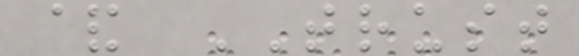& TRUST
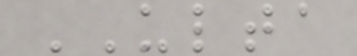ULTA
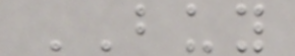BUY
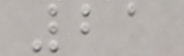21
